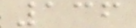136
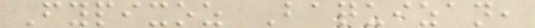Fypixoz Baquizan,
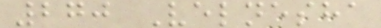270 Velnesha
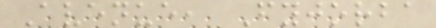Avenue, Fyjorba
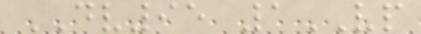DV95 1VP
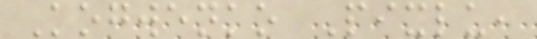Kogwenko Pixlu,
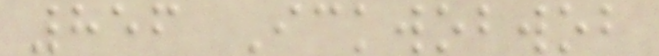856 Ickwobwob
